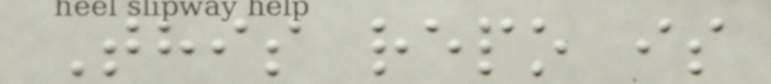This repo is
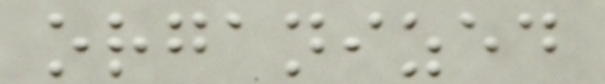organized
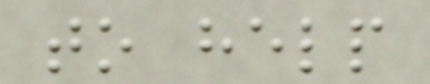to help
